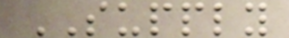SUPPLY
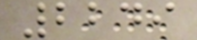2249
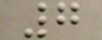7
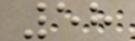58
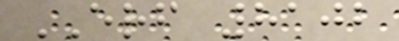ERF 8102
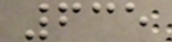635
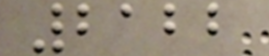2122
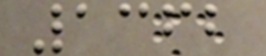1362
